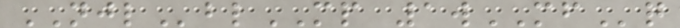NJLblMP 1wMFq
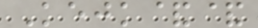Kejk&&
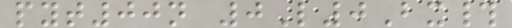pyt00n 0L0Bx#
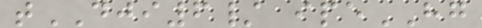tDJI6/ ipeHG
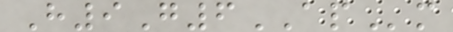H9G6APm
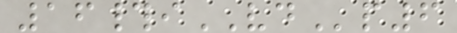16#iVDp6
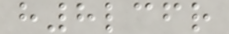h8lcfr
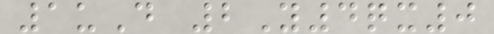1uD 2Y4qx0
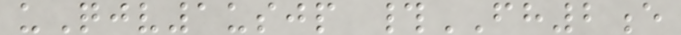uQjv1usjp #FH2e
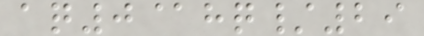aq0@hq/29
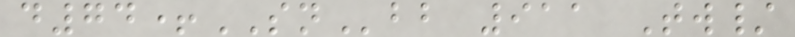d74+SNbb 911 Tw/
